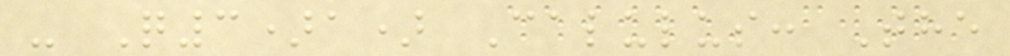- Q3)a) Calulus: The
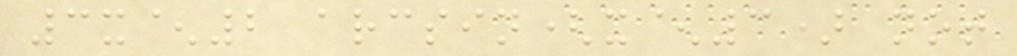3x^2 arcsin(x^3) not
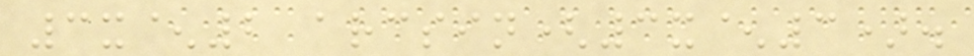3x^2 arcsin(3x^3).
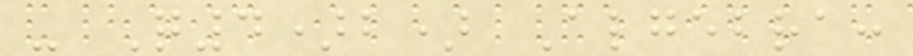- Q4)b) Algebra:
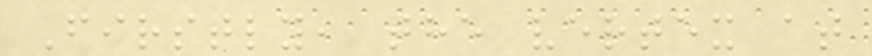Firstly, the vertex at
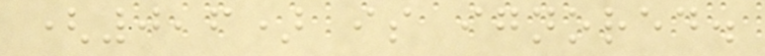(0,6) is ignored.
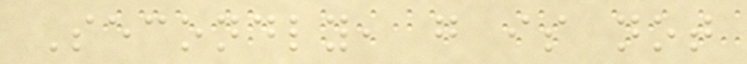Secondly, g is not
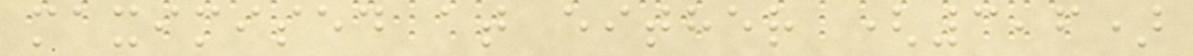maximised at either (3,6)
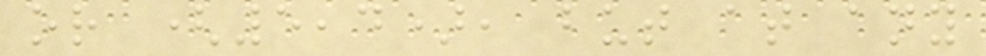or (5,4), but at any
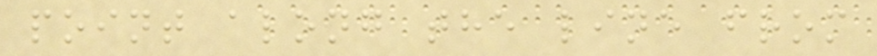point along the line from
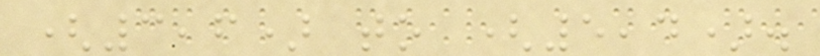(3,6) to (5,4).
